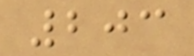203
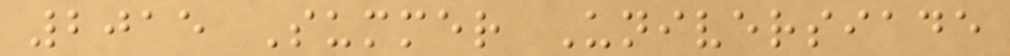2015 Summer Universiade
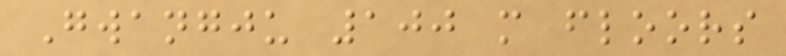Gwangju 100 m floors
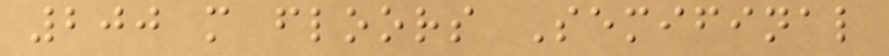200 m floors Semifinal
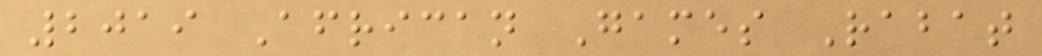2019 African Games Rabat
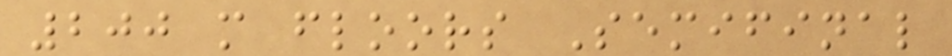200 m floors Semifinal
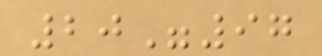20"97
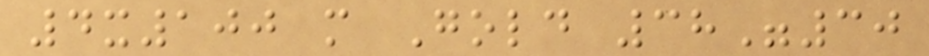4x100 m Gold 38"30
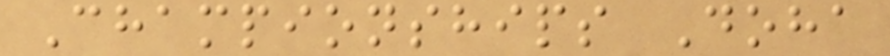Championships Doha
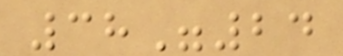38"24
